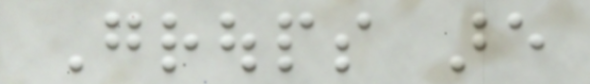Groups are
